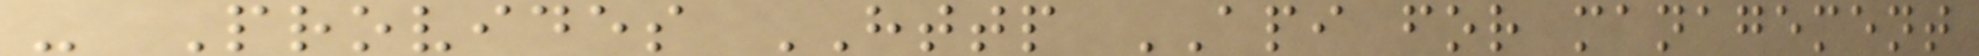- Provides HTTP API for management
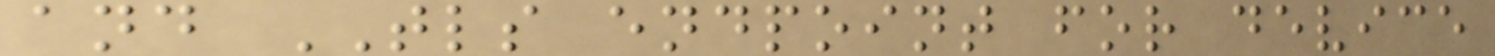and TLS endpoint for device
